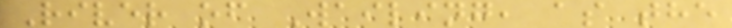River of Wailing, as the
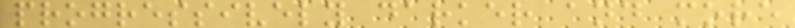progressively darker and more
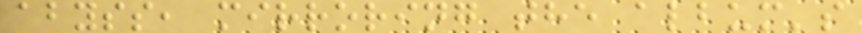abyss, mirroring the album's
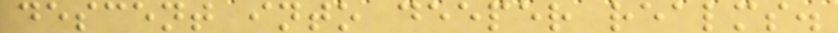descent into deeper realms.
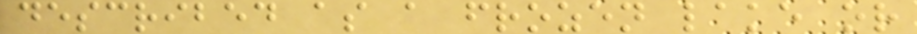described as a frozen lake or
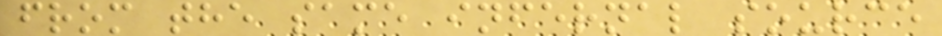from the same infernal source
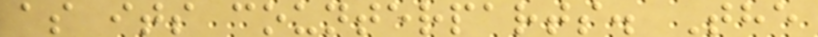as its counterparts. The
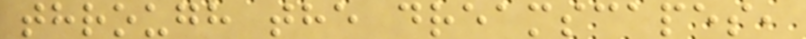through the dreamscapes,
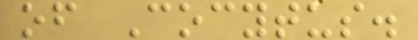of Cocytus.
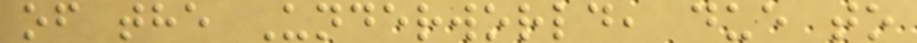of the Underworld, due to
